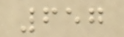657
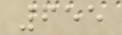655
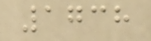1738
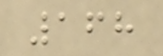168
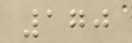170
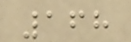168
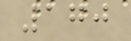170
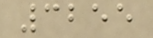3255
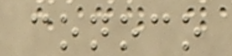conoco
